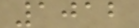1012
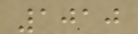1010
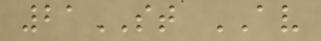21ST AV
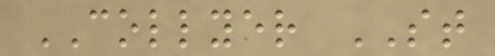COLLYER ST
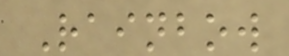Rainbow
